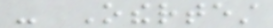- Othertest
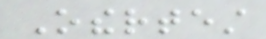Othertest
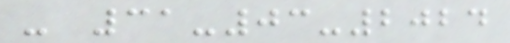- 31-03-2024
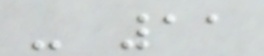- 11
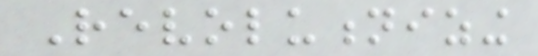Revolutionizing
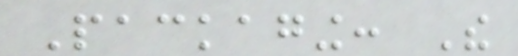Packaging: The
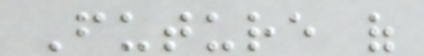Future of
